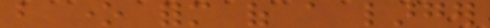but one form of a larger
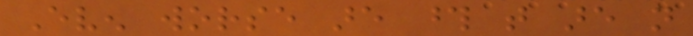Even worse are those that are not
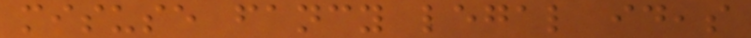misuse fancy legal ideas
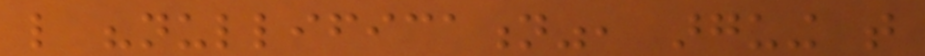like "nullification", arguing that
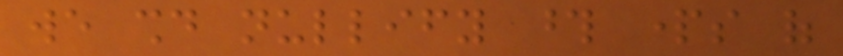we should nullify those parts of
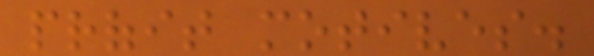profit motives.
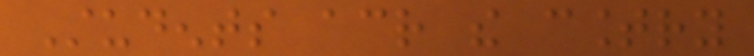Students across the country
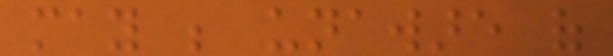may be unaware of
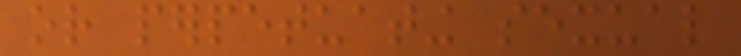or perpetuating sexual
